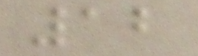12
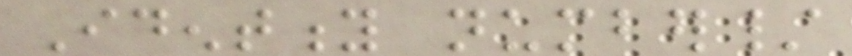Identity number/
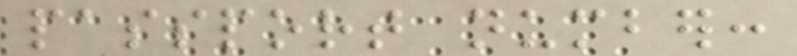passport number:
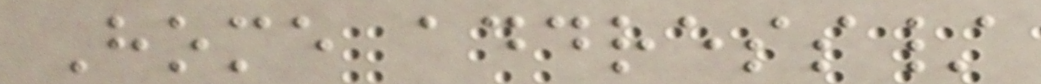Home address/
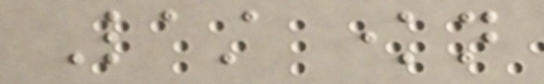Last known
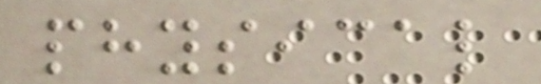physical
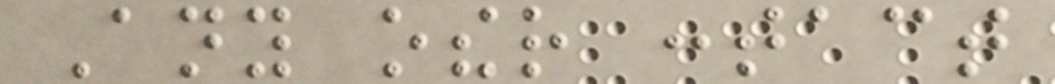Any other contact
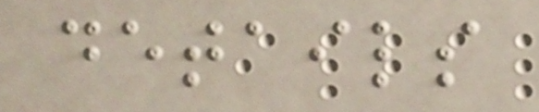details
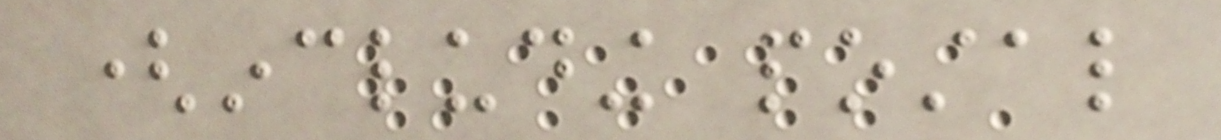(including postal
